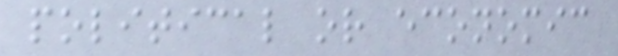political or economic
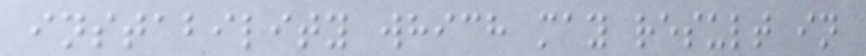instability which may result in
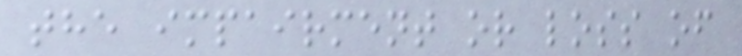the impairment or loss of
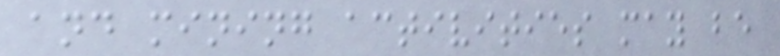and mining activities may be
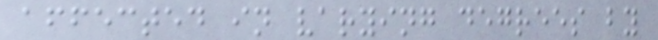affected in varying degrees by
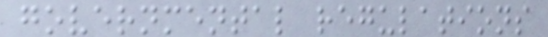governmental regulations
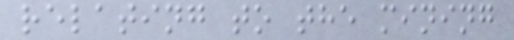relating to the mining
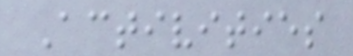Activities
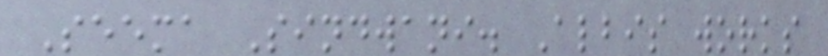Seema Sindwani. Albis works
